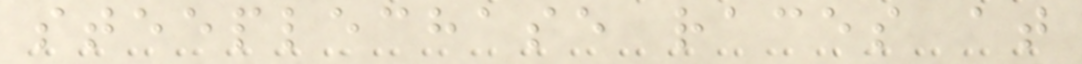steeplechase races at
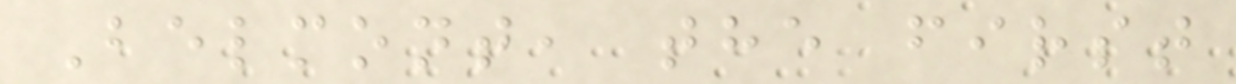Belmont, the first
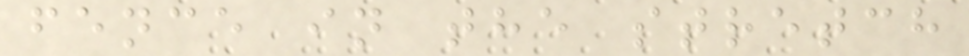fence in the stretch
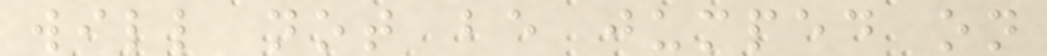will not be jumped on
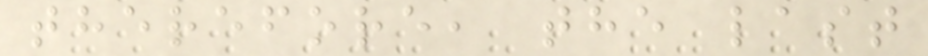therefore, the last
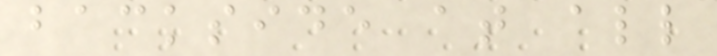backside at all
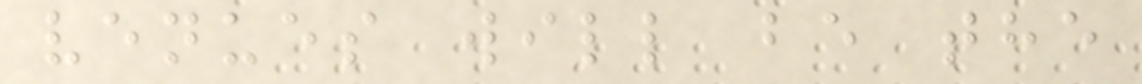venues will be the
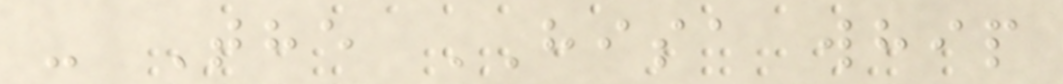- The HISA whip
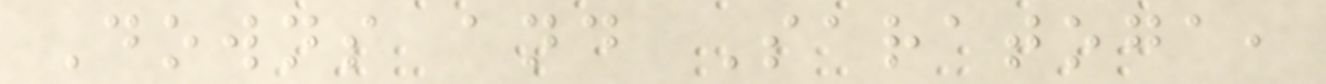Downs and Saratoga,
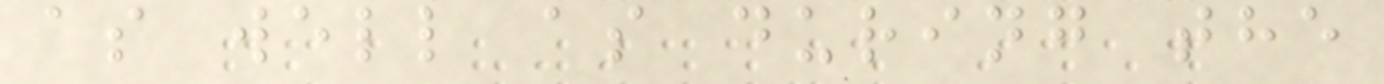as well as during the
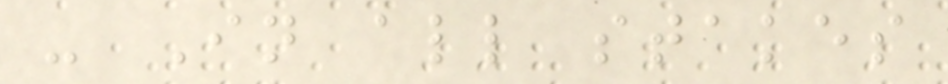- In all stakes
